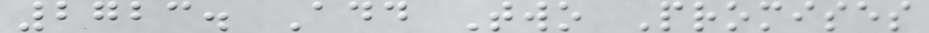2723. Add Two Promises
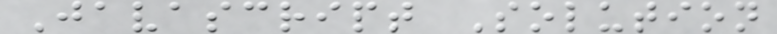Javascript Solution
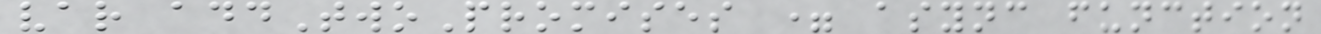var addTwoPromises = async function
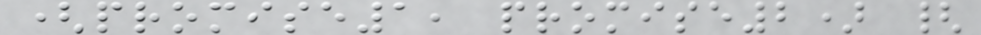(promise1, promise2) {
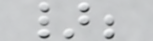};
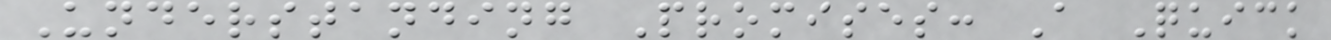Understanding Promises: A Quick
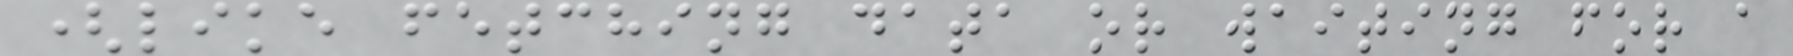(like fetching data or waiting for a
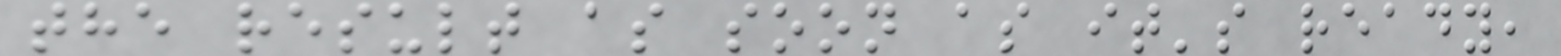the result as soon as it's ready,
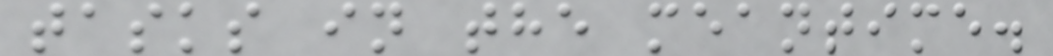tasks in the meantime.
